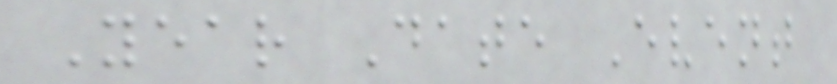Year Date Event
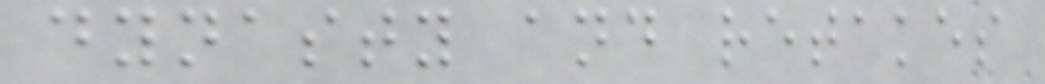dynasty and retakes
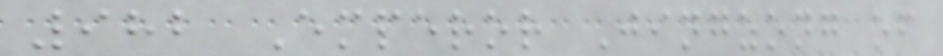982 Emperor Jingzong of
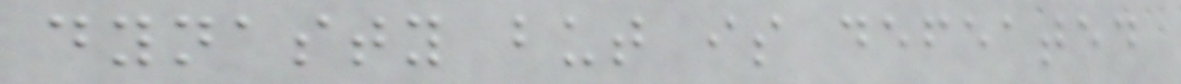dynasty but is defeated
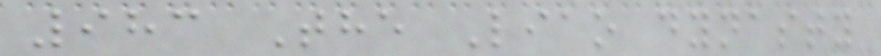983 The Liao dynasty
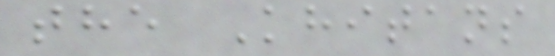the Khitans
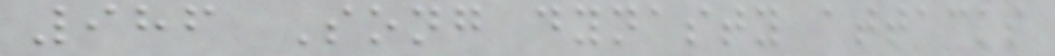986 Song dynasty attacks
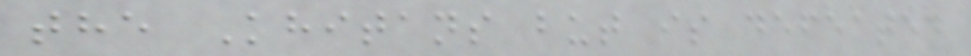the Khitans but is defeated
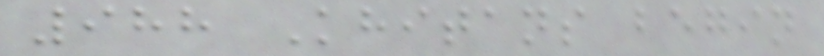988 Khitans begin
